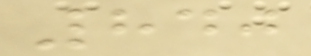840
